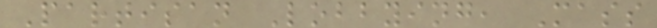Partisan Lobbying, Mass
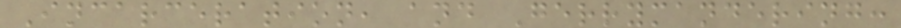Incarceration, and Gerrymandering:
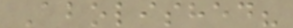Abolished?
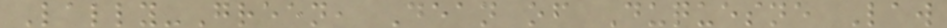Lally-Green, Dean of Duquesne Law
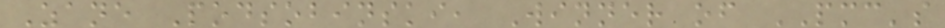Zane Podsobinski, Winner of PMC's
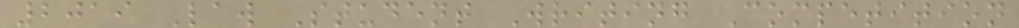2019 Law Student Writing Competition
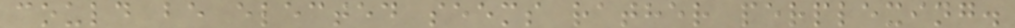could be elected seems rather perplexing.
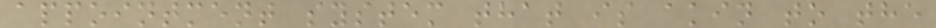appointment system that is akin to the
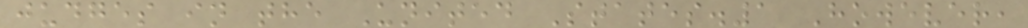judges in the United States.1 However,
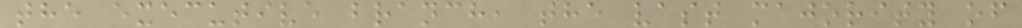the executive branch, the vast majority of
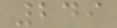249
